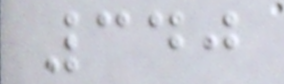340
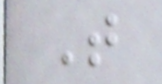T
